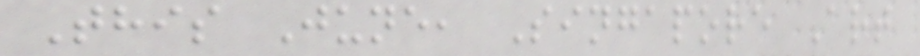This June, Singapore Art
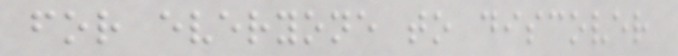for everyone to discover
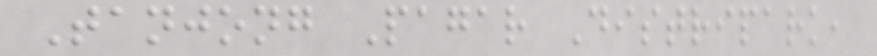Tanjong Pagar Distripark,
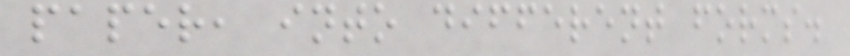paper, into different forms.
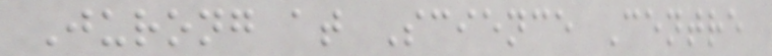Jurong at Science Centre
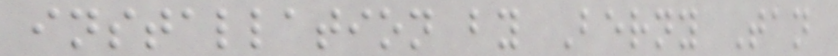installation by Berny Tan
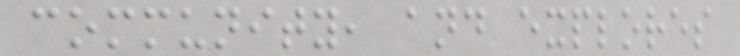community, and explores
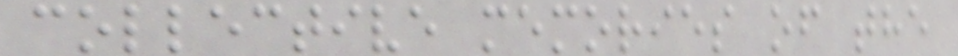collective memories of the
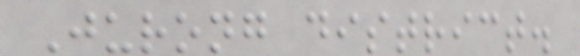Jurong district.
